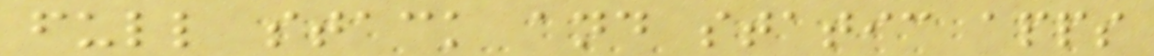full stack and static apps
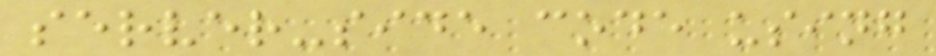server-side code using
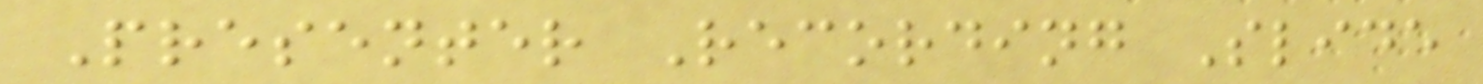Presenter Recording Slide
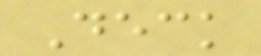Deck
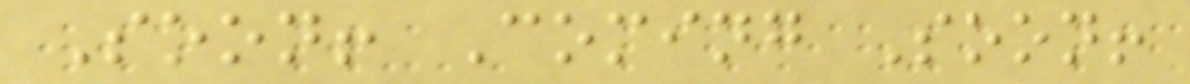Soon! Coming Soon!
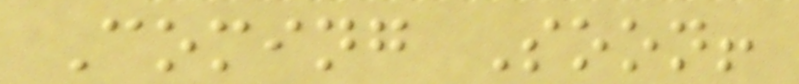Coming Soon!
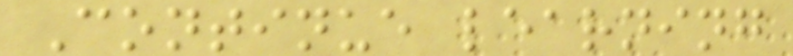Continue learning
